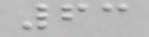63
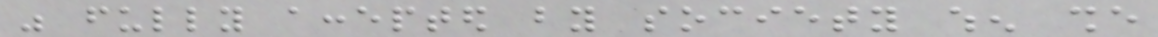was fully accepted by society when she
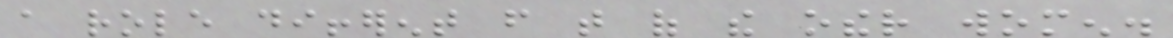a role different from that of the other women.
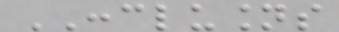CONCLUSIONS
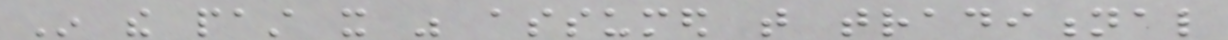In the past it was assumed that traditional
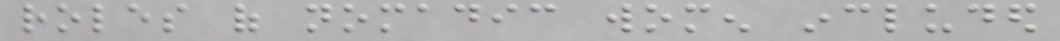roles of nomadic women included
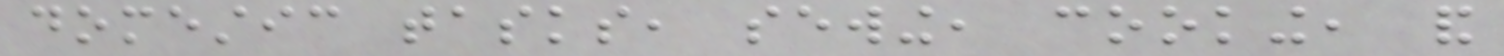domestic tasks, sewing, cooking, and
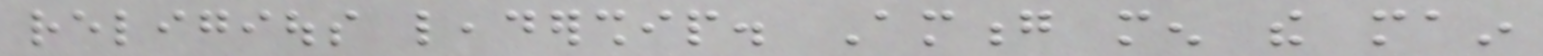religious leadership. Among men the main
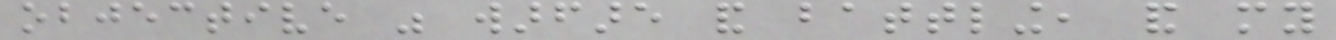objective was warfare and battling, and my
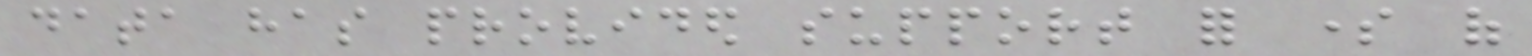data has provided support for some of
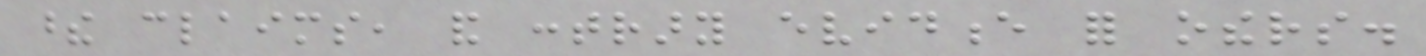these claims, and contrary evidence for others.
